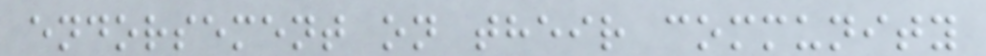endorsement on their community
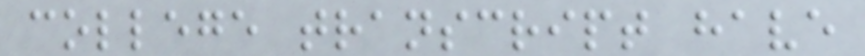college transcript have
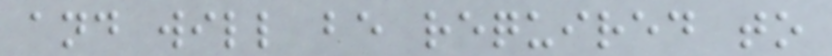and will be required to
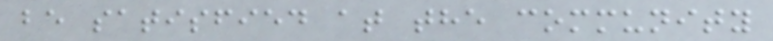be satisfied at the community
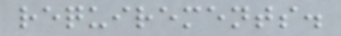requirements.
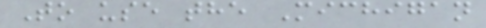To use the Michigan
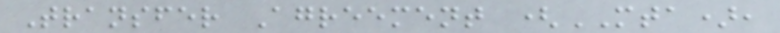Transfer Agreement (MTA),
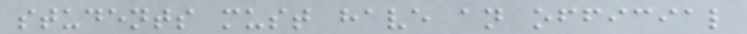students must have an official
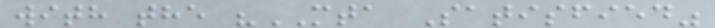with the "MTA Satisfied"
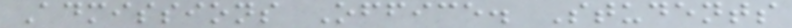Admissions Office. Students
